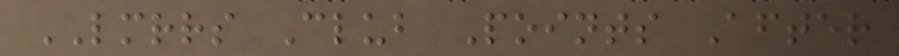LMRRS Club Points After
